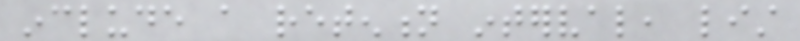include a retention interval, list
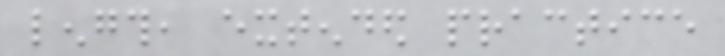length, extended practice
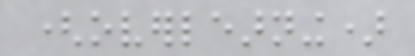(overlearning)
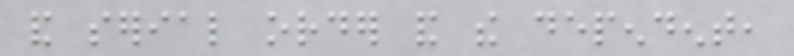and serial order and the dependent,
